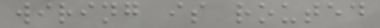wiring is routed
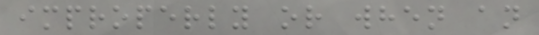improperly or when an
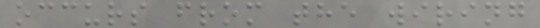occurs from the wiring
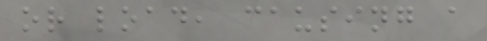or load, causing a
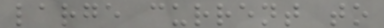large current to
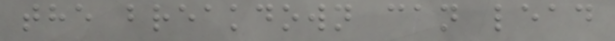the breakdown can lead
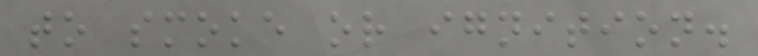to smoke or ignition.
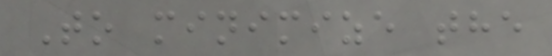To minimize the
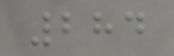284
